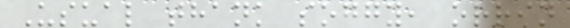Usual thank soggy, orrin
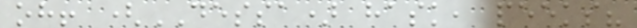oh! (DESSA) hask, peeks?
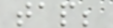tap;
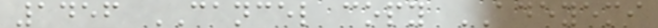1456 CANCEL copy ADEYEMI
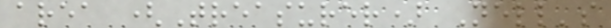area (Treasurer) Nell's
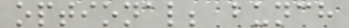optional; bunch
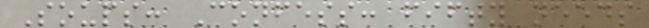Soups: Confess: fifty needs
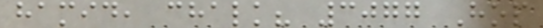hamid, chalk? 3077 Hop
